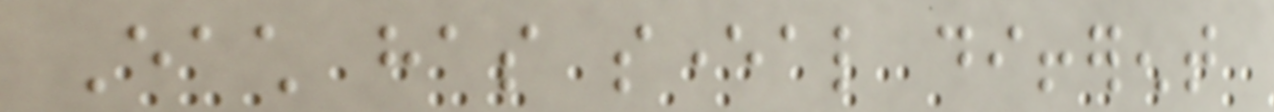Each has several different
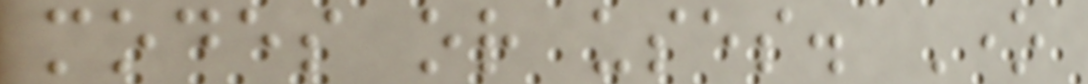modes or uses. One
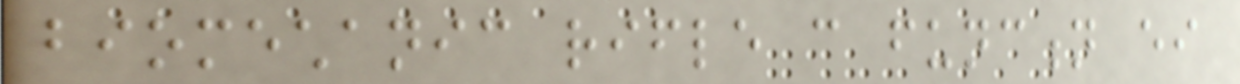biomechanic rifle can function either
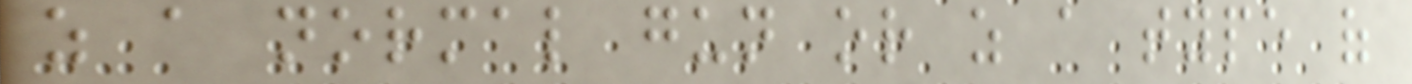as a normal gun or as a type of
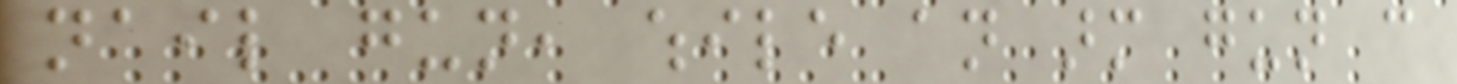nail gun, while an arm gun can
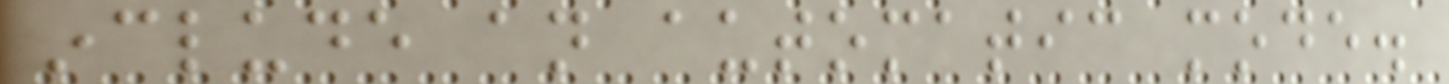include an automatic mode.
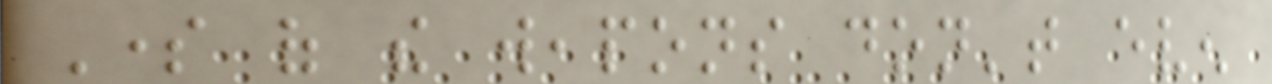Some of the weapons don't even
